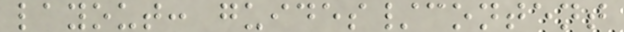layout: guides/content
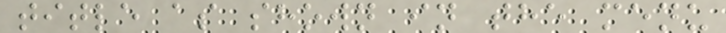title as shown in the menu
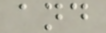and
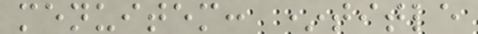menuitem: *title
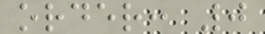order: 0
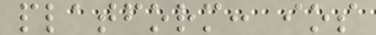platform: ios
